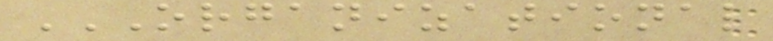ORGANIZATIONAL
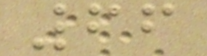66
